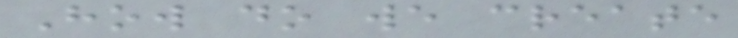How do we create
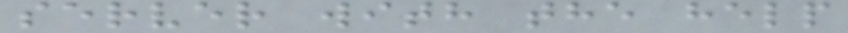server with the help
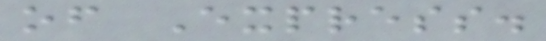of Express.
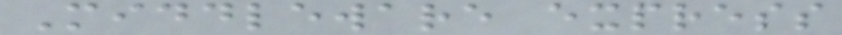Middleware express
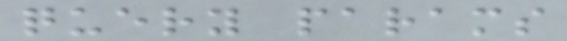query params
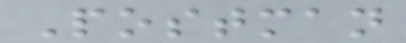Postman
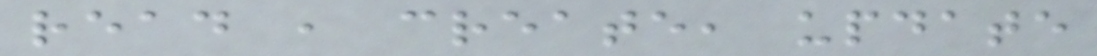read , create, update
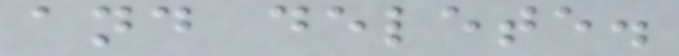and delete.
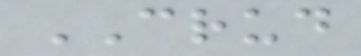CRUD
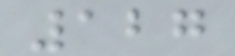127
